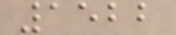1522
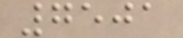7501
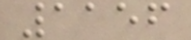1156
